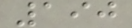190
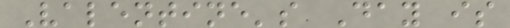Valentine's Day is
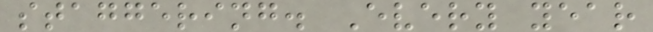staggering. Every year
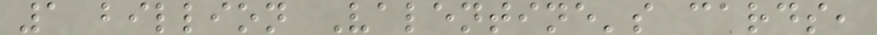1 billion Valentine's cards,
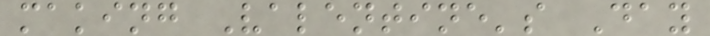making Valentine's Day
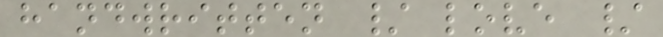handwritten / love /
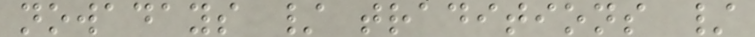nowadays / traditions /
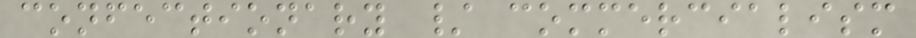confectionary / commercialism
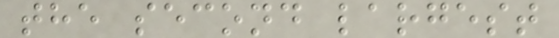the second largest
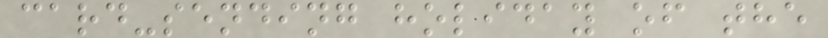card-sending holiday of the
